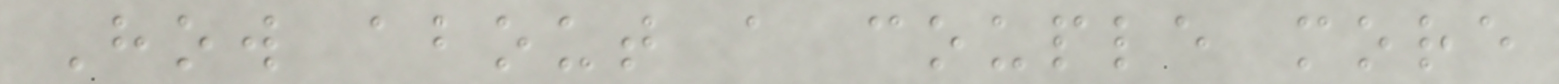How about a couple more
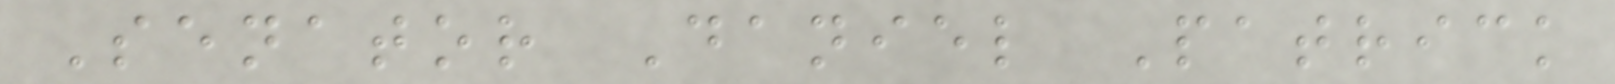Senator Daniel Patrick
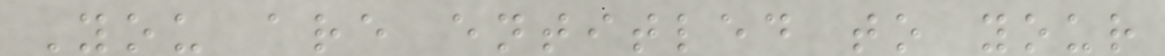You are entitled to your
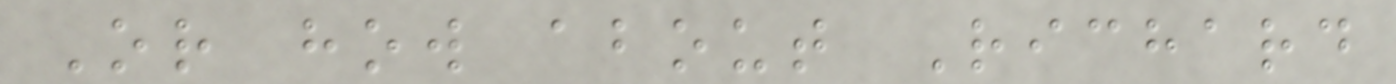Or how about Richard
